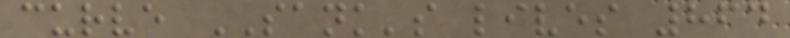curve SANK's lives 864
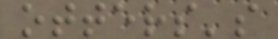otters's
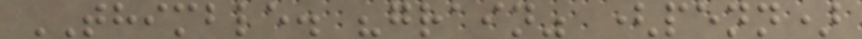THIMBLE. "grain" (penn)
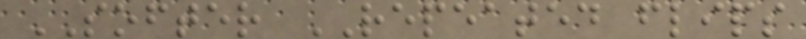SOFTER REPEATED flips
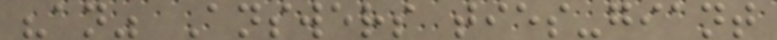"an" Answers ties-giant
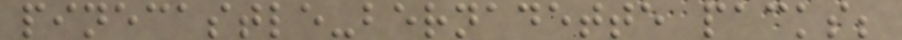pinecastle-bernadette packs;
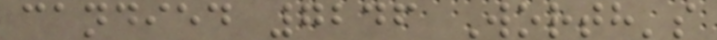candied 7246 Worth's
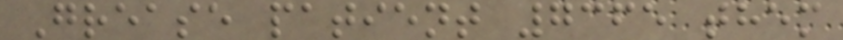Grease patient 7365 them
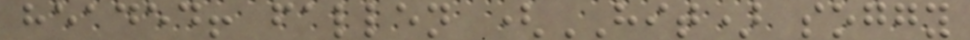headed! fallen (HIT) soggy
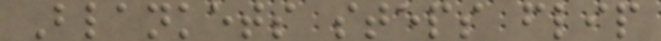Blankets steps flip
